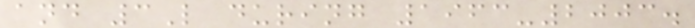and 3L during 1963-2003.
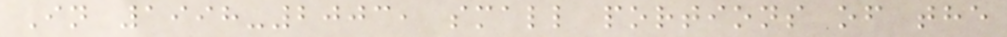In 1998-2003, small portions of the
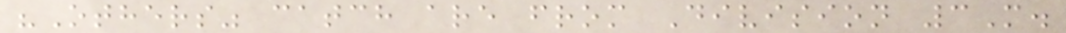"Others" catch are from Division 3M.
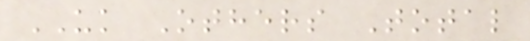UK Others Total
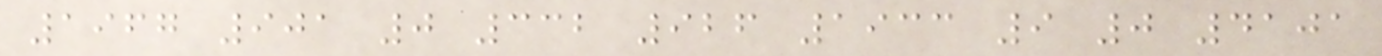1967 901 0 332 926 1933 9 0 4101
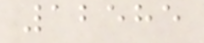12585
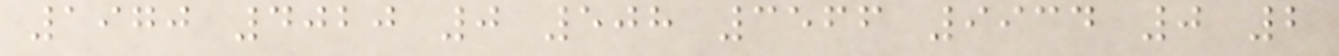1970 4020 0 508 3566 9934 0 2
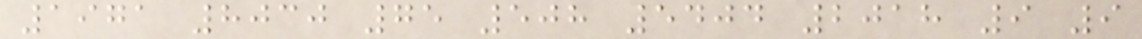1971 8030 75 508 5404 2018 9 9
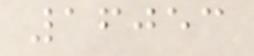16053
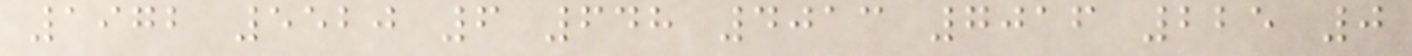1972 5520 6 648 4013 7016 225 0
